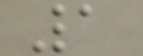1
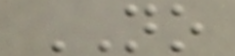NO
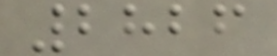2826
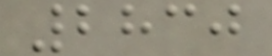2830
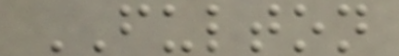FULTON
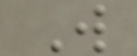W
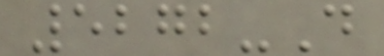5272-D
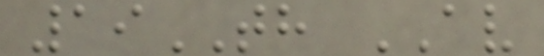19TH AV
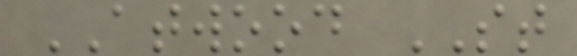ATWOOD ST
